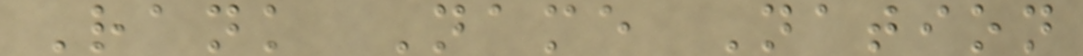Rank Name Nation
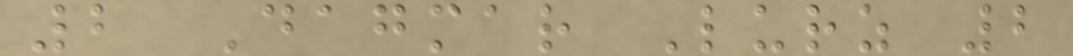2 Dagmar Lurz 2
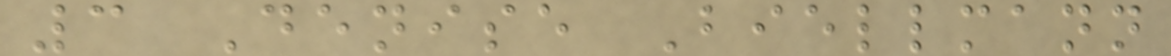3 Denise Biellmann
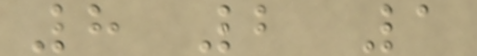8 2 1
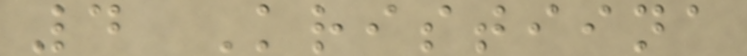4 Kristiina
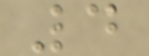4
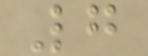7
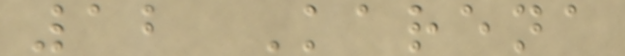12 Karena
